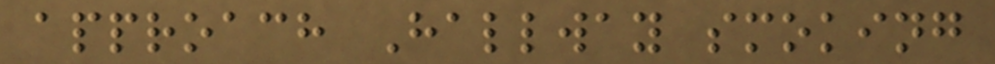approach Hallway smoking
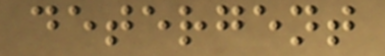detergent
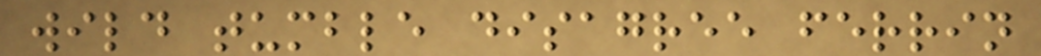wild tumble disagree ferrin
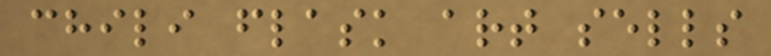chili flask art sells
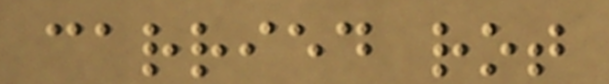carried rot
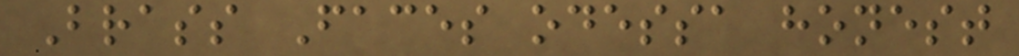Brass Faces odessa honest
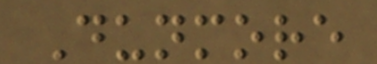Dunmore
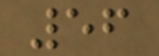56
